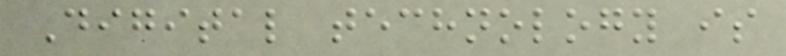Digital technology is
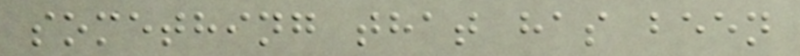something that has been
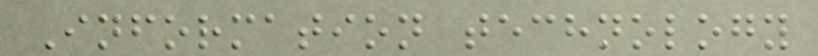Information technology
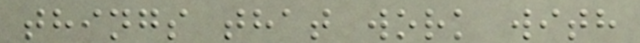things that work with
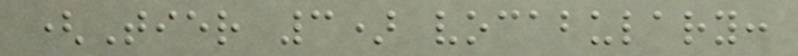(Tier 3) vocabulary:
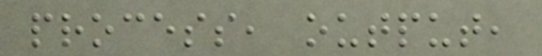process, output,
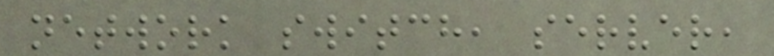network switch, server,
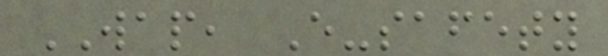WAP, E-safety
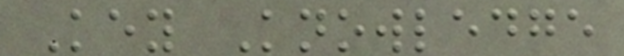Key Knowledge
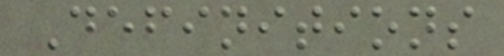Definitions
